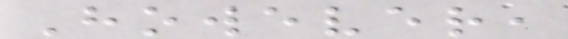However,
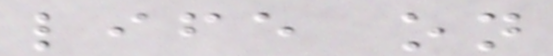life on
